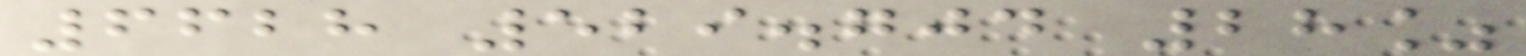6628 529.704 28%
